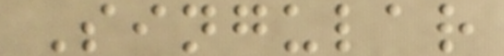Singular
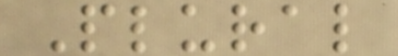Plural
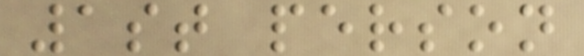1st person
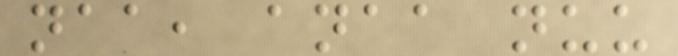naa, anaa nuu
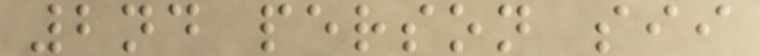2nd person sii
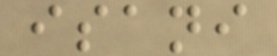isani
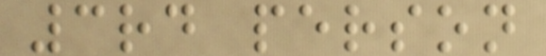3rd person
